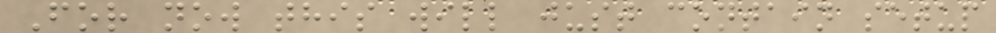For now this will just contain setup
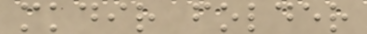mkdir folder
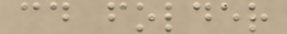cd folder
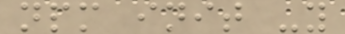npm init -y
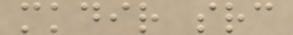mkdir src
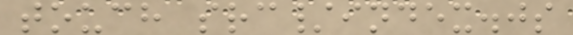touch src/index.js
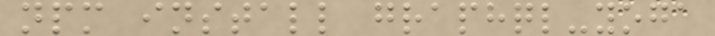npm install graphql-yoga
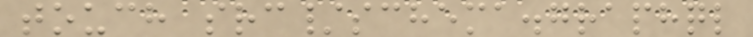touch src/schema.graphql
